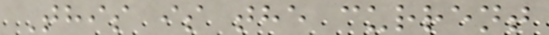This is the current
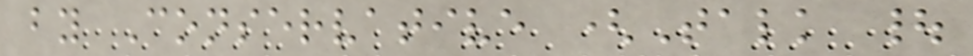by Conservative (Talk |
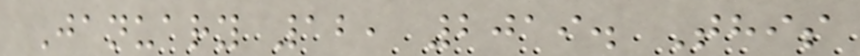January 12, 2019. This
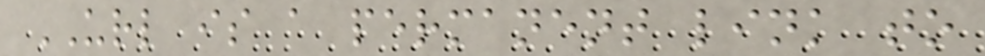URL is a permanent link to
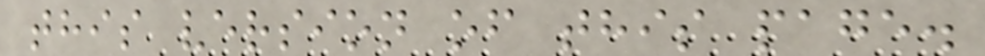this version of this page.
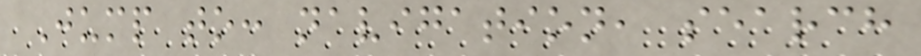Jump to: navigation, search
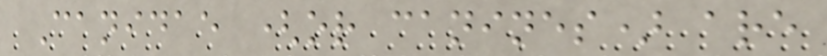Canidae (or canines) are
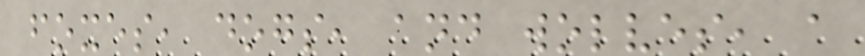foxes, dogs, and wolves, a
